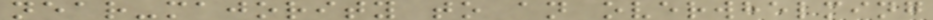near-majority to an overwhelming
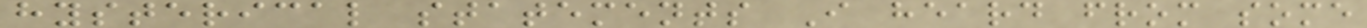hysterical statements I heard from some
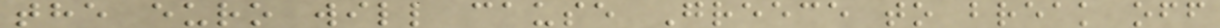the euro will cause Greece to break off
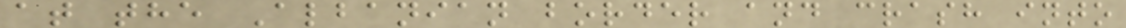at the Albanian border and crash into
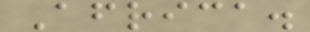Africa.
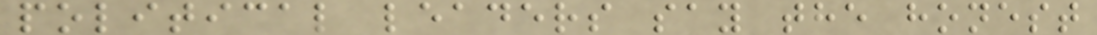political leaders say the honest
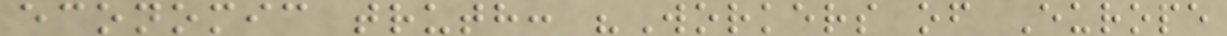economic truth: "Workers of Europe
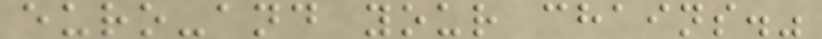euro-and your chains."
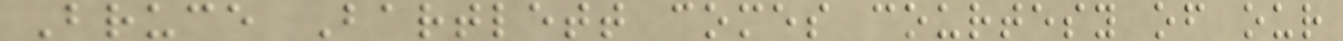Bruce Bartlett comes courtesy of our
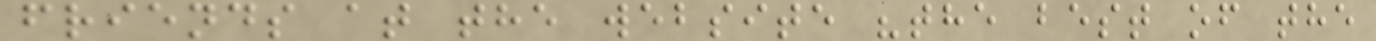friends at the website "the best of the
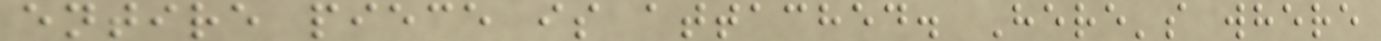entire piece is attached. Here's where
